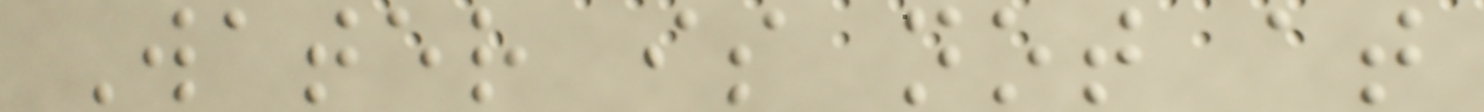Water is not at
